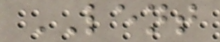LENT
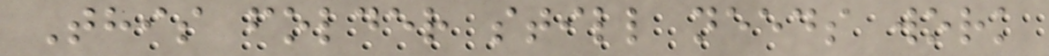This folder still needs work
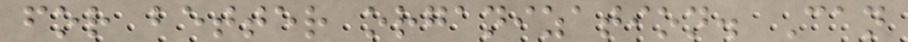for better organization. Can
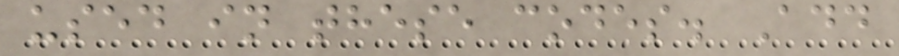used in these codes. Add
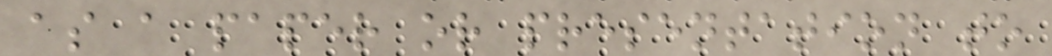as a paper or presentation to
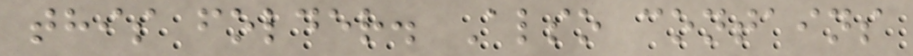this folder. Also contains
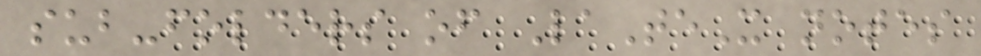sub-folders of LaTeX notes
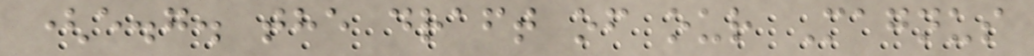(e.g. the draft of our Magnus
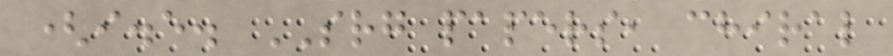(i.e. SRG papers, chiral
